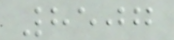8507
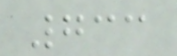733
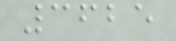3625
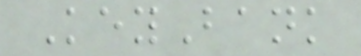KeyBank
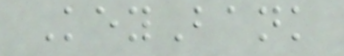KeyBank
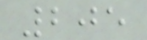205
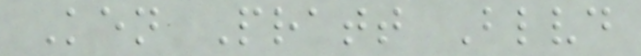Ken Pratt Blvd
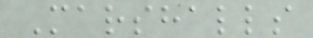Marshalls
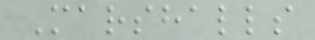Marshalls
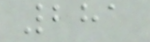281
